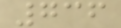736
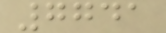7741
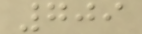709
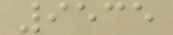9535
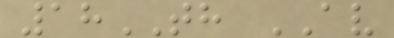18TH AV
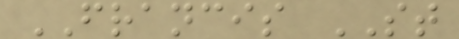FRANCIS ST
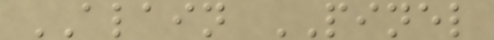ALAIN PINEL
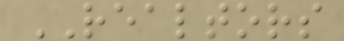REALTORS
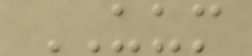UUM
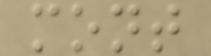mont
